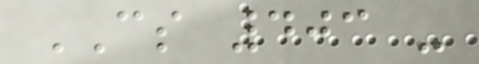CS 403 -
